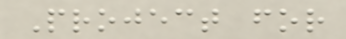Project for
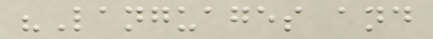"Languages and
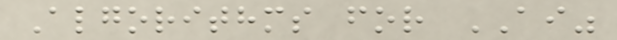Algorithms for AI"
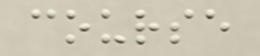course
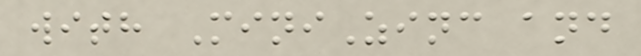with MiniZinc and
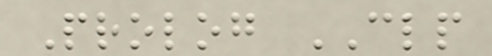Prolog CLP
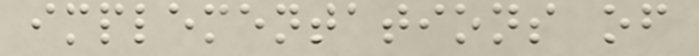implementations of
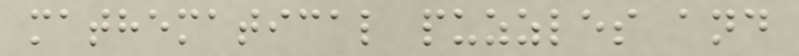mathematical puzzles and
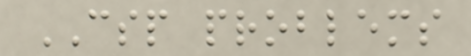CSP problems
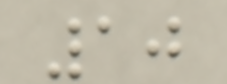10
